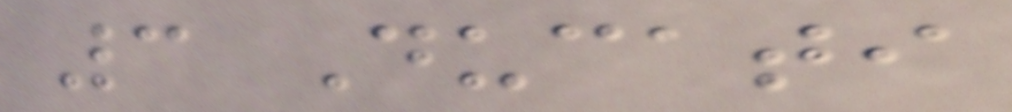3 Ducati
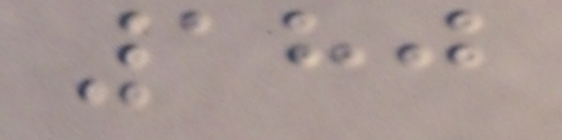180
